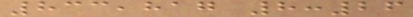833,817 8:26
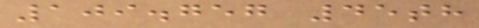109.757 45th
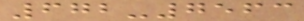672-7563
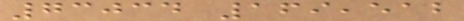73034 169,512
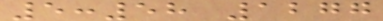5:58 1277
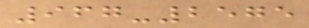967-2575
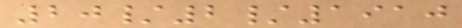20/2/1910
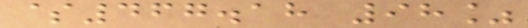$467.18 98%
